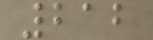212
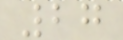27
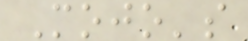Mojo's
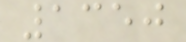1350
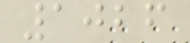1026
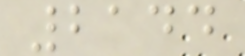2144
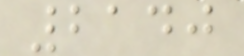2140
